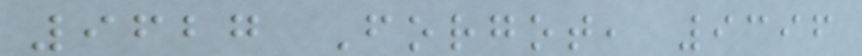9627 Forgot, 9396
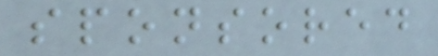sponsored
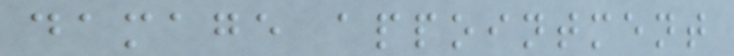damage appointment
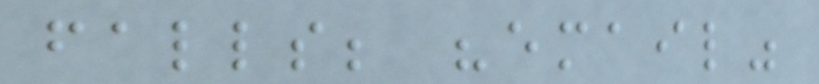falls; "email"
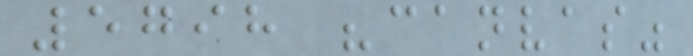5798 "canvas"
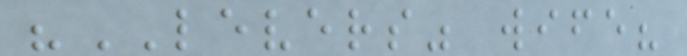"LEVERS" wife?
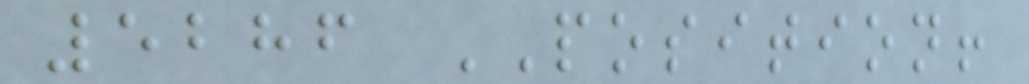5286 POSITION!
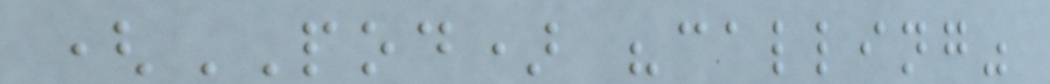(POD) "calling"
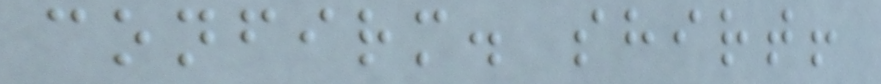confirm. shirt!
